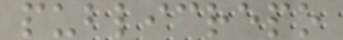publicrepo
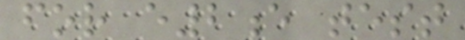for e2e test
